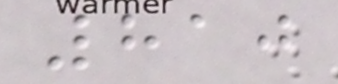810
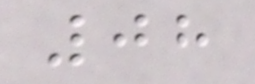08
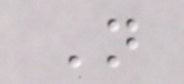N
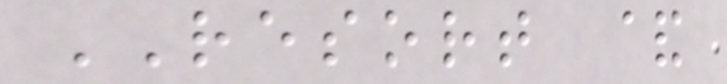RESORT &
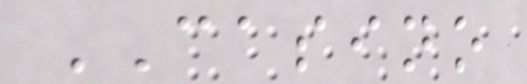CASINO
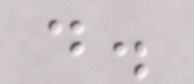d.
